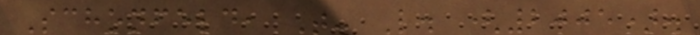Schonfeld, T. L. (2005).
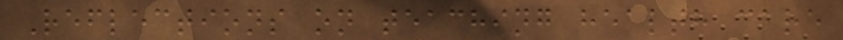Reflections on teaching health care
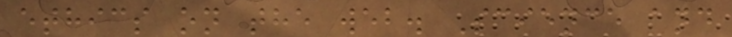ethics on the web. Science and
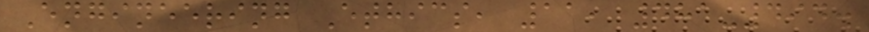Engineering Ethics, 11, 481-494.
